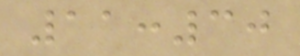11:30
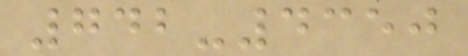742-4350
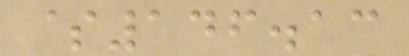$146.13
